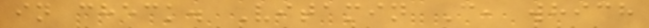in check. Vitamin C, which
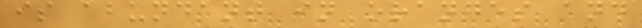is abundant in oranges and
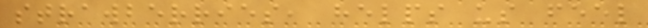strawberries, helps us feel
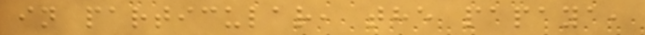in particular, the papaya,
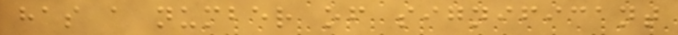has a number of significant
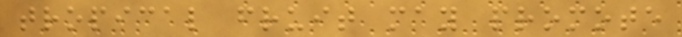tropical fruit may promote
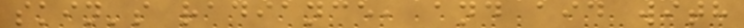skin's radiance, and aid with
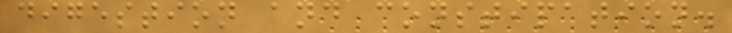digestion and constipation.
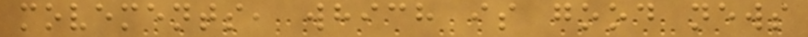movements, which is good news
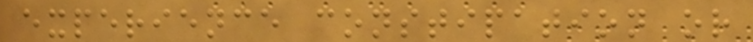experience constipation or
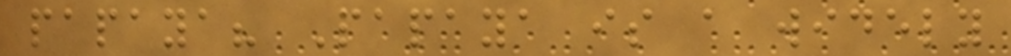papaya? Papaya is a widely
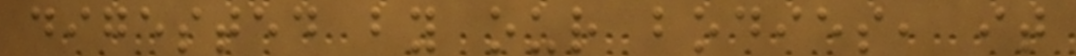digested by our bodies, it
